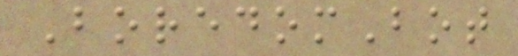BoredomBot
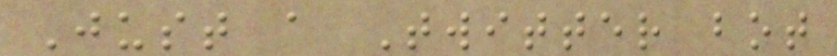Just a Twitter bot
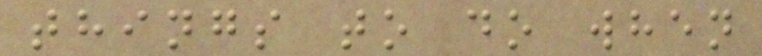things to do when
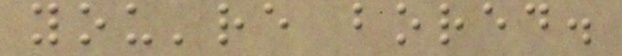you're bored.
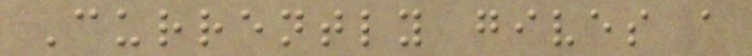Currently gives a
